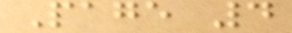Page 4
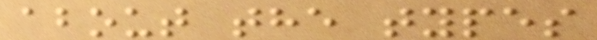about the types
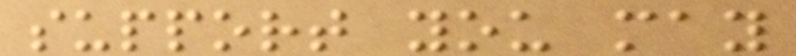support you may
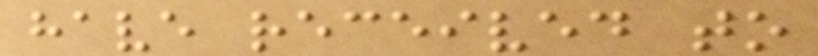have received to
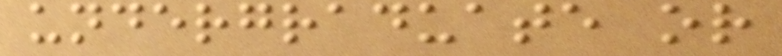undergraduate or
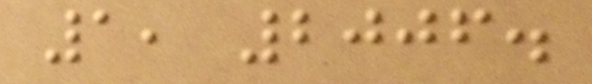1, 2006.
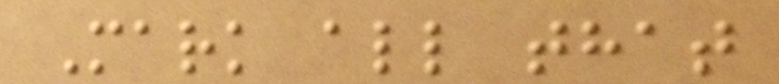Mark all that
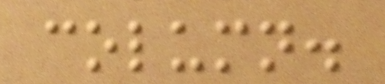column.
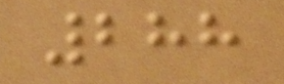288
